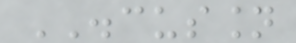DISCUSSION
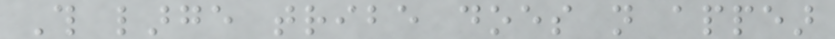This large tribe does not appear
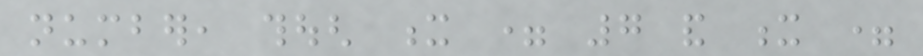number, though x = 7 and x =
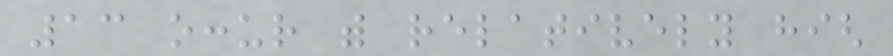13 occur with relatively high
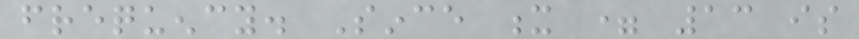frequency. Since x = 13 is
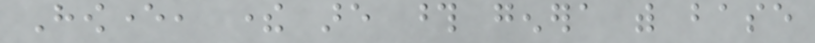However, there are those genera with base
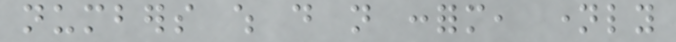numbers which do not conform, namely
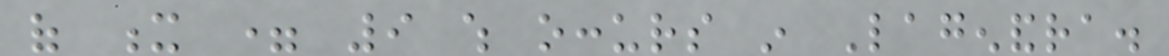of x = 9 which occurs in Lagenandra.
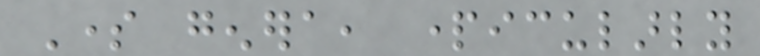Some genera, particularly
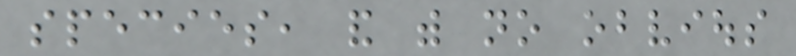species, and with no obvious
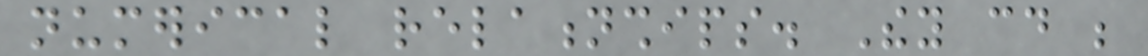numerical relationships. They could be
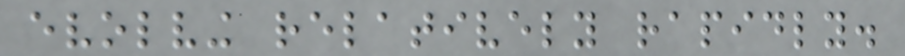evolving relatively rapidly.
